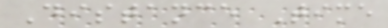Distance Time
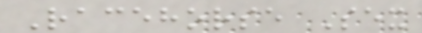Racehorse Sex
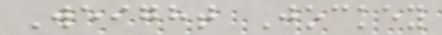Weight Jockey
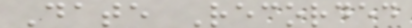Date Recorded
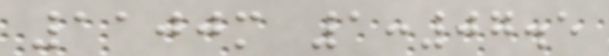1100m 1:07.5
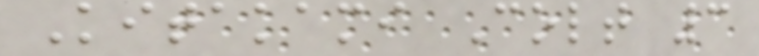Kitakami Colt 3
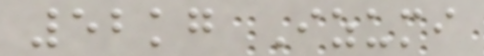52kg Izumi
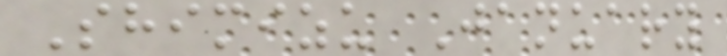Shimizu January
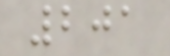201
